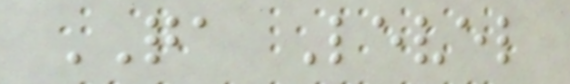QA Level
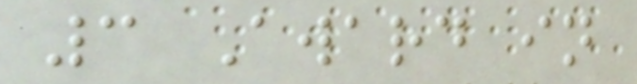3 Award in
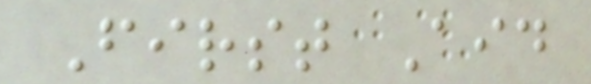First Aid
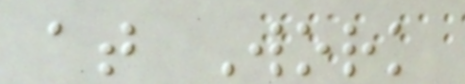at Work
